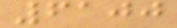6100
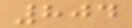804
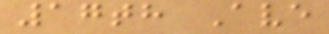17th Ave
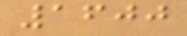1600
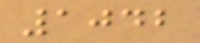1042
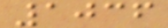1036
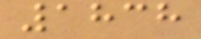1838
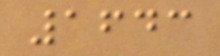1643
